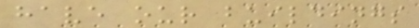have our buildings
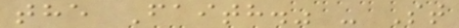the Faith." - St
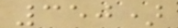350)
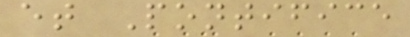et Pontifice
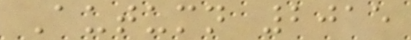Autumn 2015
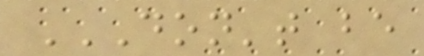DON'T BE
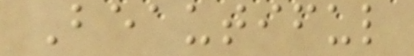Beautiful
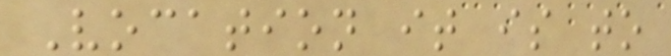Vocation it is to
